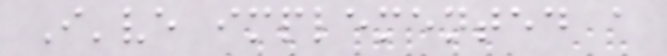I've implemented a
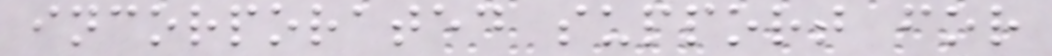incorporated support for
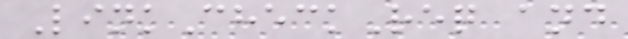LinkCheckReq and
